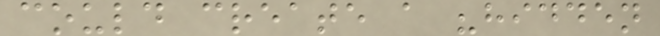could create a "hidden
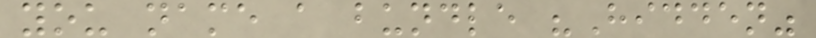you name a bundle "Hidden"
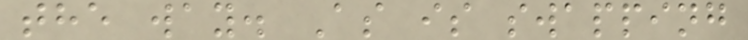the way. As is swapping
